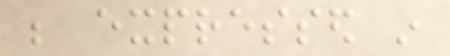be expressed in
